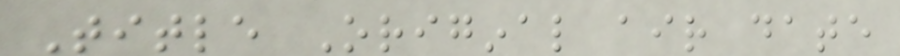Title Original air date
